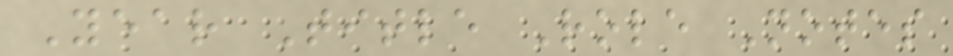Year Title Role Notes
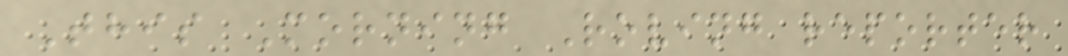This Morning Roving reporter
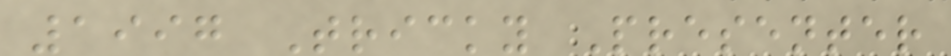1997 Tricky Presenter
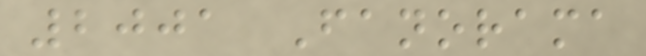2001 Fanorama
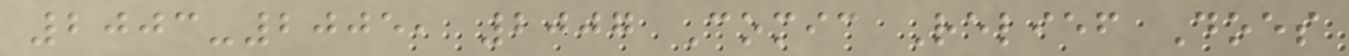2003-2005, 2007 Comic Relief Does
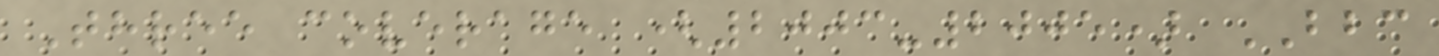Three coverage (2003-2005) BBC
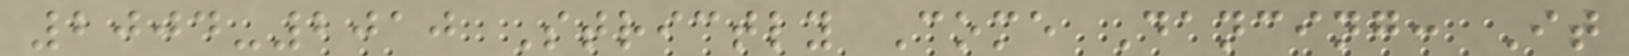2004-2010 Strictly Come Dancing: It
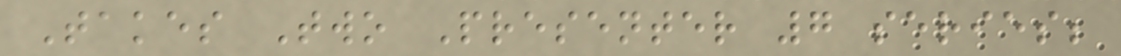Takes Two Presenter 7 series;
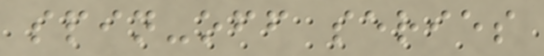spin-off series
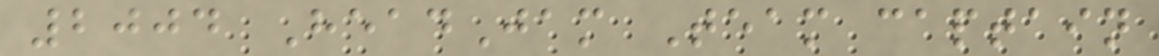2004 HeadJam Team captain
